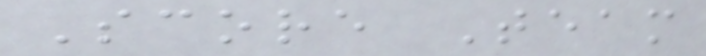Score Team
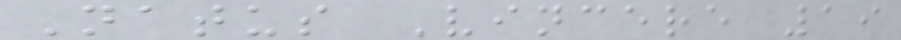Natus Vincere 19
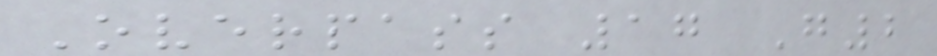Overpass 17 G2
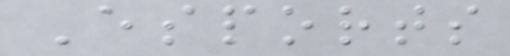Esports
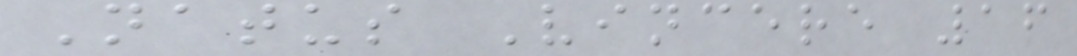Natus Vincere 16
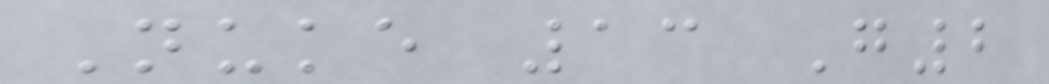Nuke 13 G2
